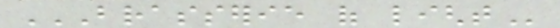BRASSERIE OF LIGHT
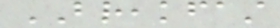BREAKFAST
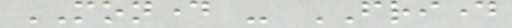MONDAY - FRIDAY
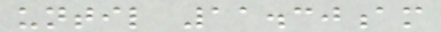until 11.30am
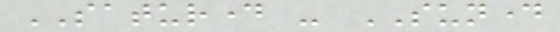SATURDAY - SUNDAY
